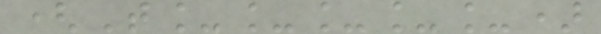(T_____)
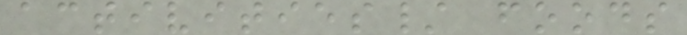activities/ foods
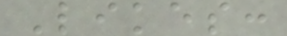Likes:
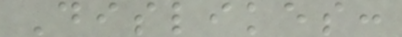Dislikes:
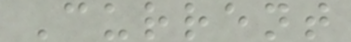Current
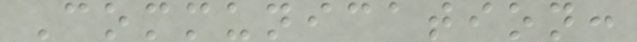Communication:
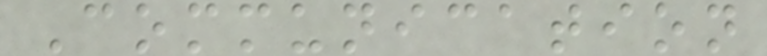Communication
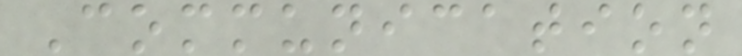Communication
